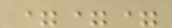===
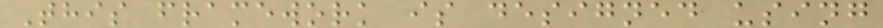This framework is designed using
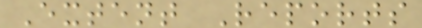Extent Reports
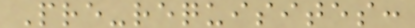Pre-requisites:
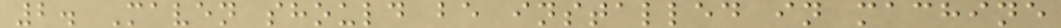2. Maven should be installed in machine
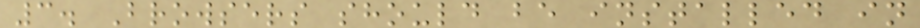3. Browsers should be installed in
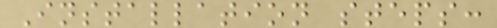Installation steps:
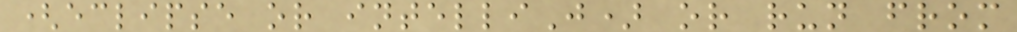(eclipse or intelliJ) or run from
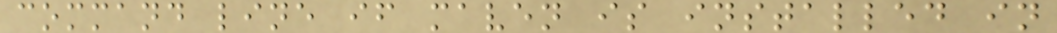command line if maven is installed in
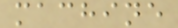machine
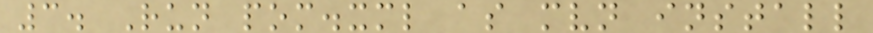3. Run pom.xml as mvn install
